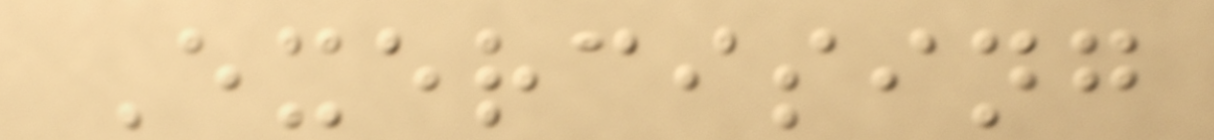Exercising
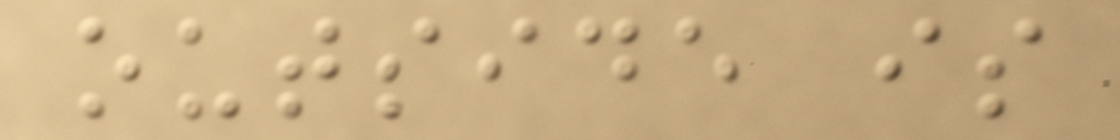outside is
